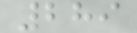289
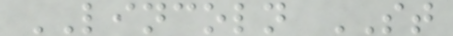LINCOLN ST
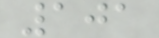101
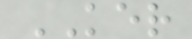KER
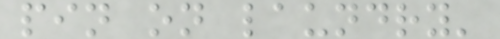pin on laundry'
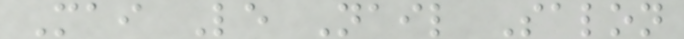Mai Le Nail Salon
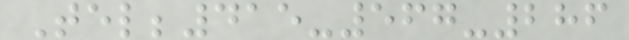Tel;415-567-286
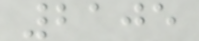2105
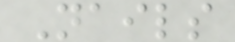Nails
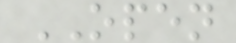OPEN
